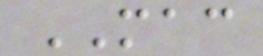MAC
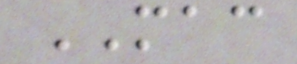MAC
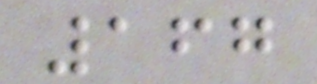167
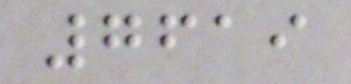7619
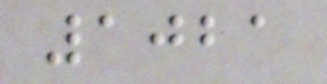1021
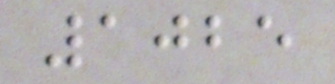1025
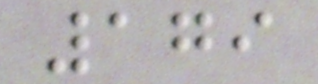179
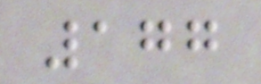177
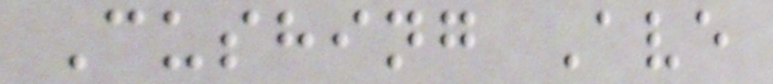Cushing Ave
